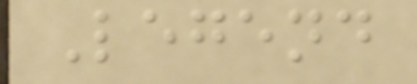Legend
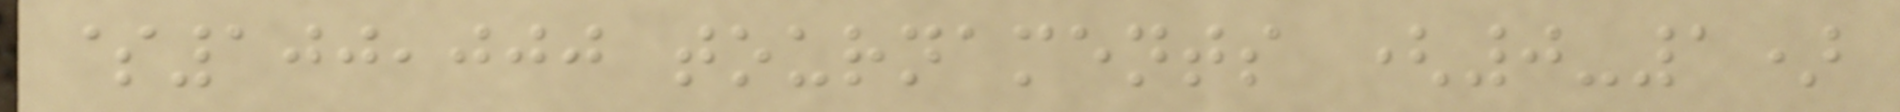$100,000 tournaments (0-1)
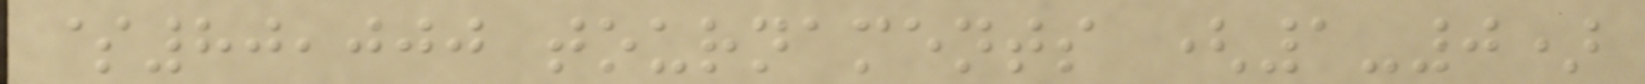$80,000 tournaments (1-0)
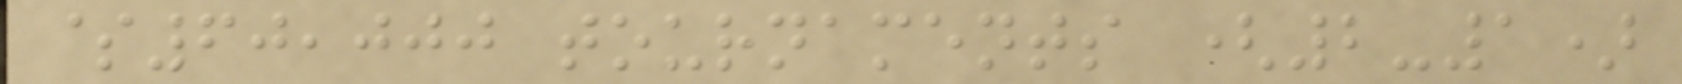$60,000 tournaments (2-1)
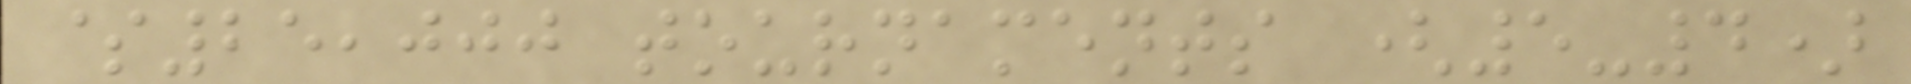$25,000 tournaments (5-4)
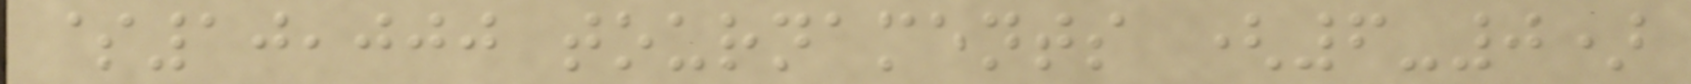$10,000 tournaments (6-0)
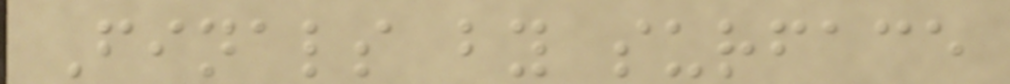Finals by surface
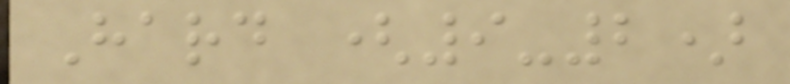Hard (9-2)
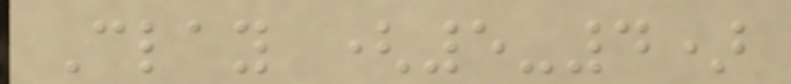Clay (5-4)
